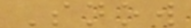Snow
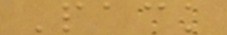Pack
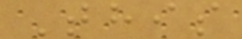This
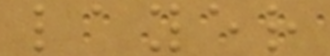layer
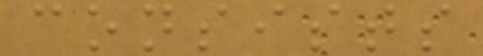consists
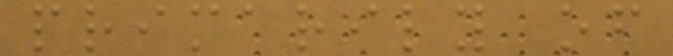primarily of
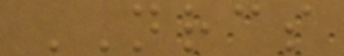NRCS
